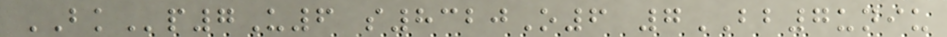BKp7U6 s8320O6 7BB7uniu
